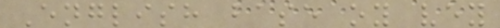English base oy vey
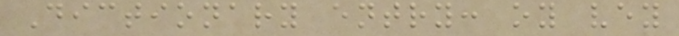Dictionary entry: oy vey
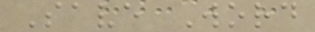Save Word
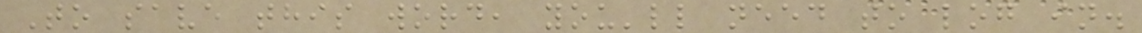To save this word, you'll need to log in.
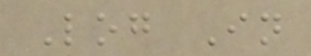Log In
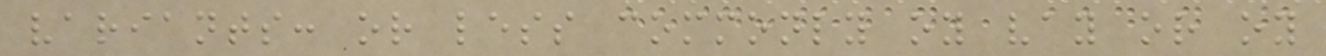variants: or less commonly oy vay or oy
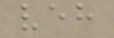veh
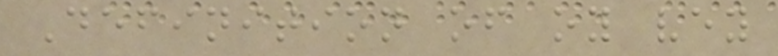Definition of oy vey
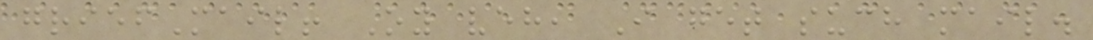griefMail! Oy veh, I get such mail.
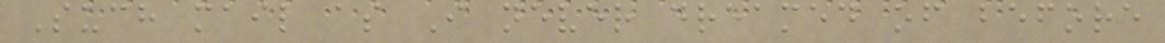Such mail as I never dreamed of before
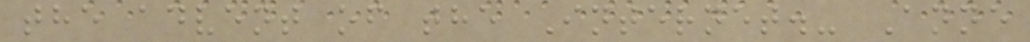the advent of the Internet.- Anne
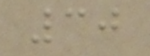30
